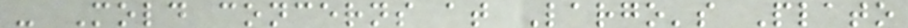- Mold concerns at Largo's Plato
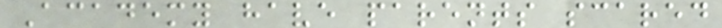Academy have parents scared
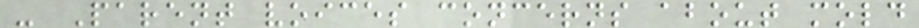- Parent voices concerns about mold
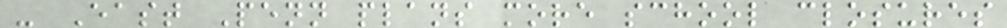- East Penn plans more school closures
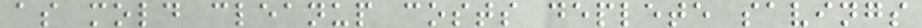as mold cleanup costs deplete savings
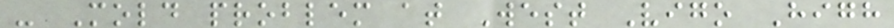- Mold problem at West Vigo High
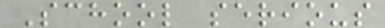School serious
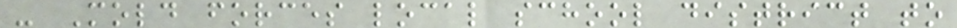- Mold forces local school district to
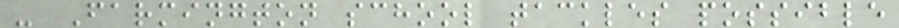- Farmington school tackles possible
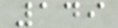149
